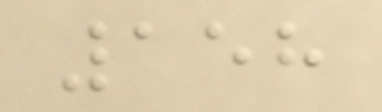158
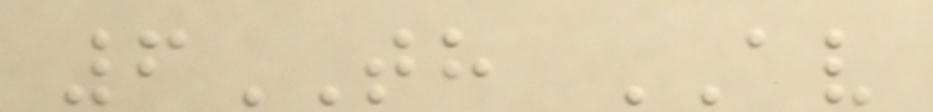6TH AV
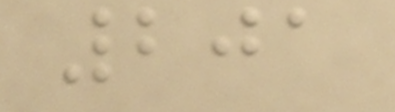201
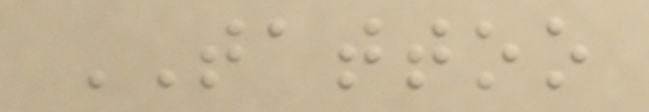TATTOO
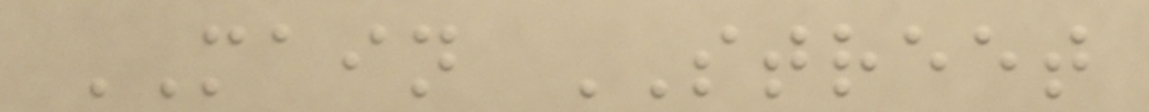MAIN STREET
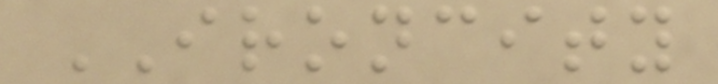IRONCITY
